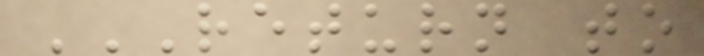RETURN TO
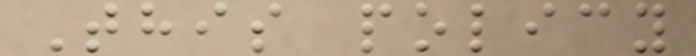This policy
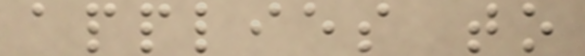applies to
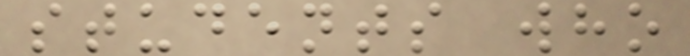students who
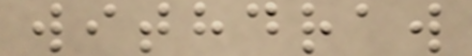withdraw
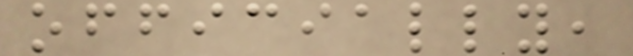officially,
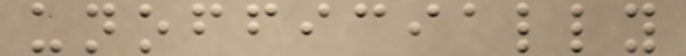unofficially
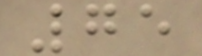75
